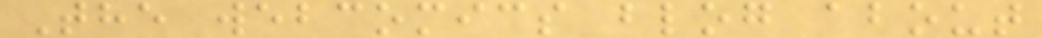The webcomics blog about
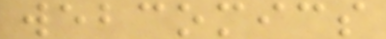webcomics
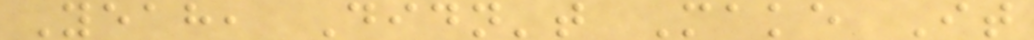Yeah, Didn't Make It
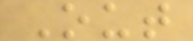Out
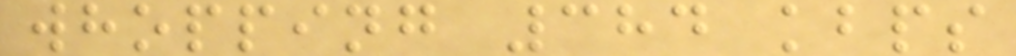whopping 384 kbps
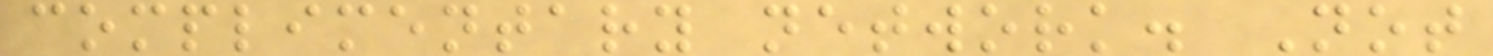complimentary network. Not
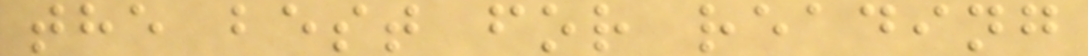the best for reading
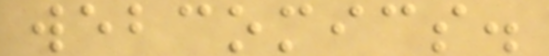webcomics.
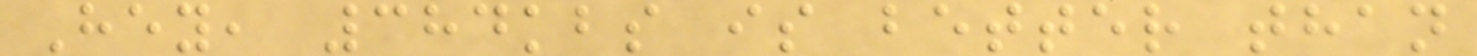Hey, 384kbs is better than
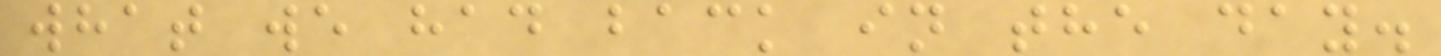what we had back in the day.
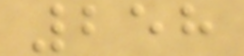258
